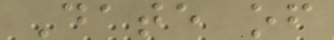Date of
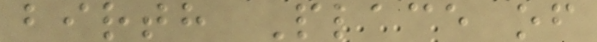birth Place of
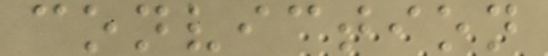conviction
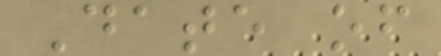Date of
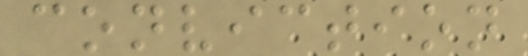conviction
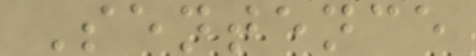Sentence
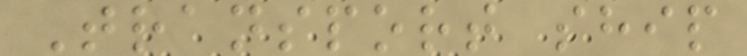Transport ship
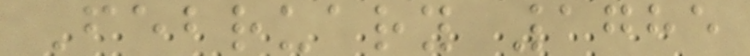February 1785
